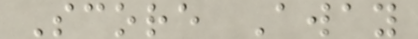Score Away
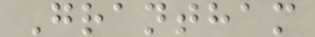Grantham
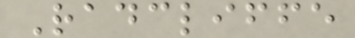Radcliffe
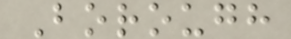Borough
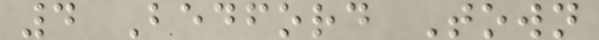4 Bedford Town
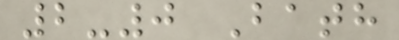2-0 Bath
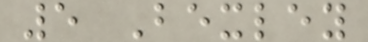5 Bexley
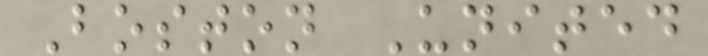Boston United
